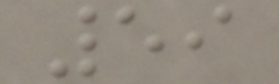59
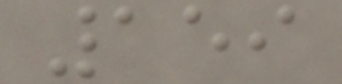159
